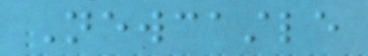Newcastle
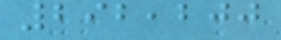292,200
